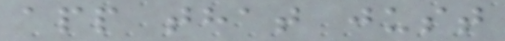app that just
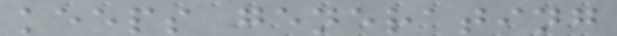keeps generating
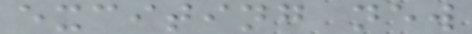exciting new
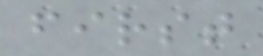first
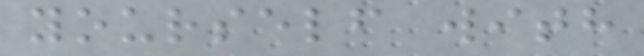yourself with
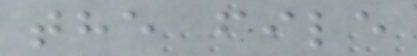the file
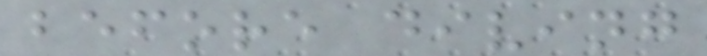before diving
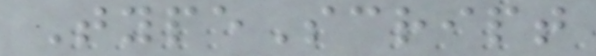TypeScript
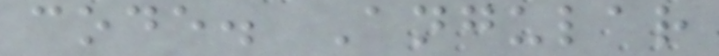code. Angular
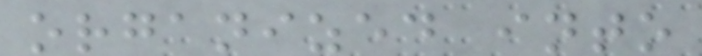organized into
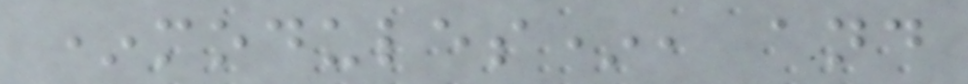*modules*, and
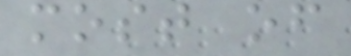most of
